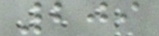209
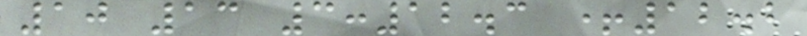10 13 3:12.3 +12.2
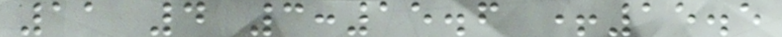11 4 3:15.6 +15.5
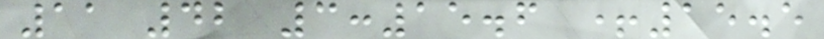11 42 3:15.6 +15.5
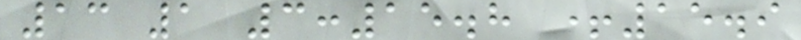13 1 3:15.8 +15.9
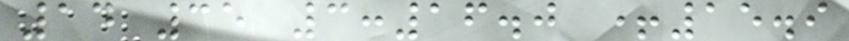14 35 3:16.0 +15.9
